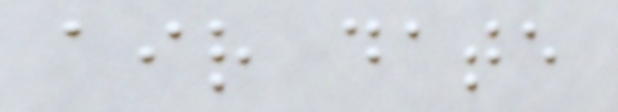air date
